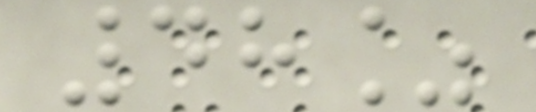48%
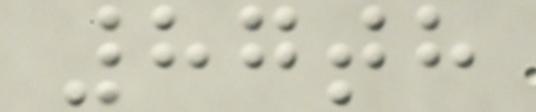87th
